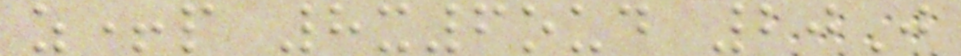z+p 8x6oud 20J
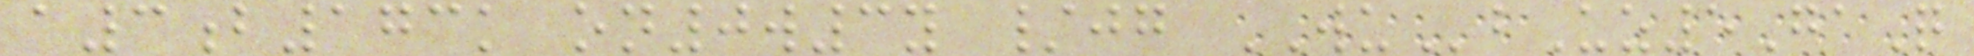a3b173k on0w3y /jg WUbUz5GaQ
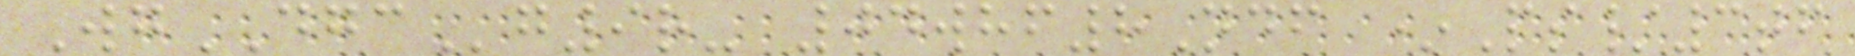WgDGCg9r- 04whf8Ndf *Ps/3tf
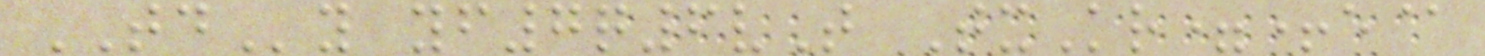TDy yf7q6vT TxKr=+e@
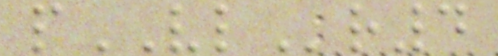pVLr4
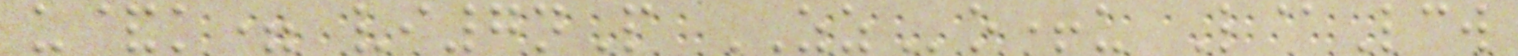u&k= vi7nP ZZo+u L@Lcw
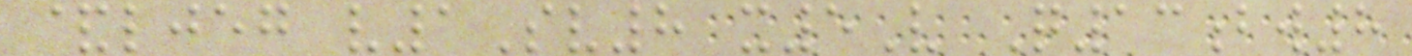&ljeg v1Sv8 x5V Q13bw8
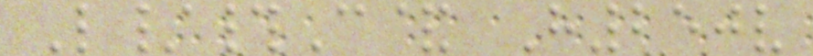L/#C& H250v
